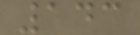143
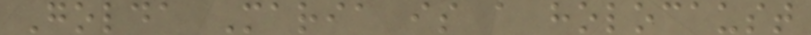Golda Maria is a holocaust
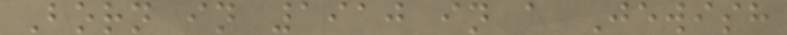Born in 1910 in a Jewish
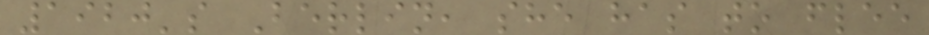1920's Berlin, she has to flee
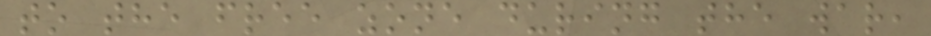to the free zone during the war,
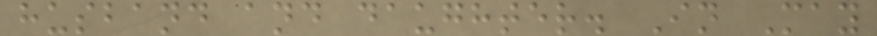husband and daughter. In May
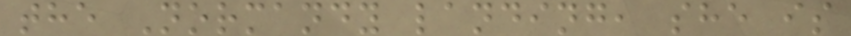the Normandy landing, she is
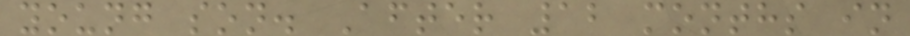young son. After 12 months in
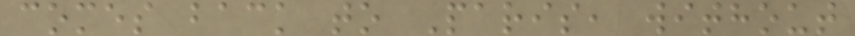comes back to Paris, without
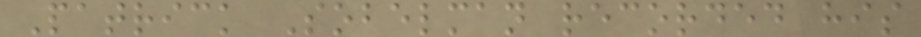Patrick Sobelman recorded his
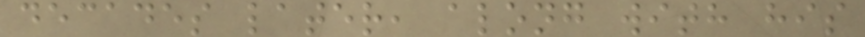decades later, along with his
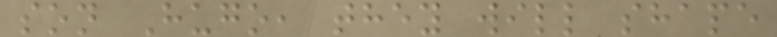son Hugo, they will shape
